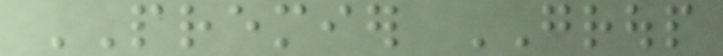PREMIER GROUP
